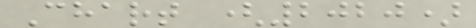Chart (2020)
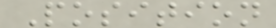Position
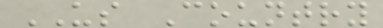US Country
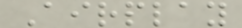Airplay
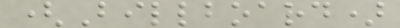(Billboard)
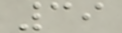39
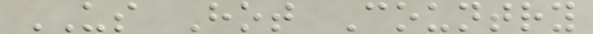US Hot Country
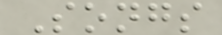Songs
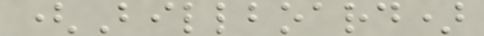(Billboard)
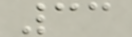33
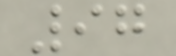97
